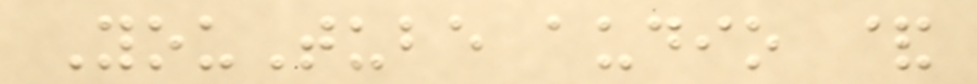YouTube audio &
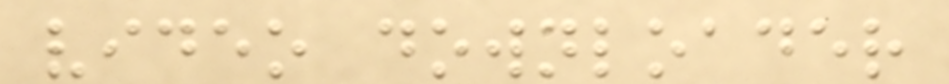video downloader
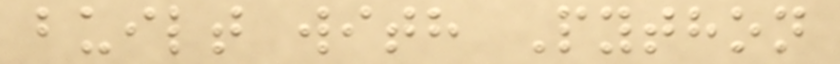built with Python
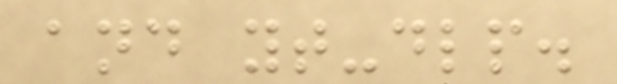and yt-dlp.
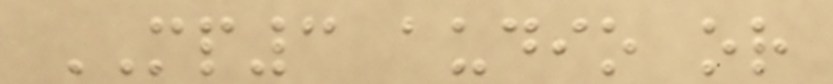MP3 audio or
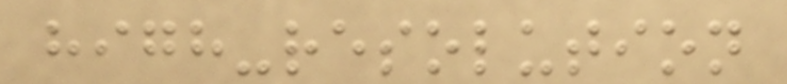high-resolution
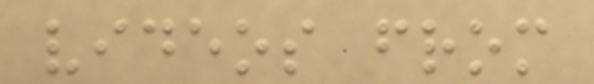videos from
